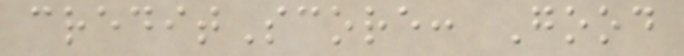creditScore: Good
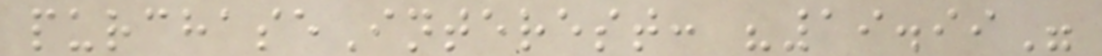purchaseInterest: "19.99"
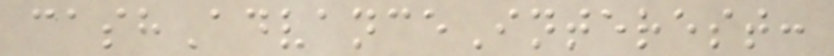cashAdvanceInterest:
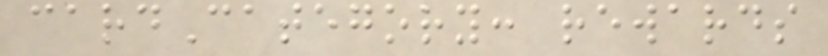cardCategory: rewards
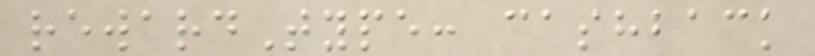rewardType: cashback
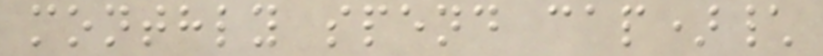monthly spend cap)\
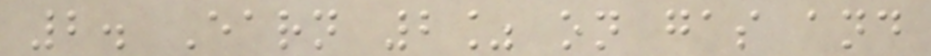2. Earn 2% on gas and
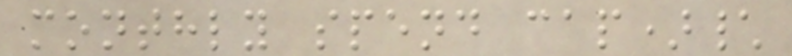monthly spend cap)\
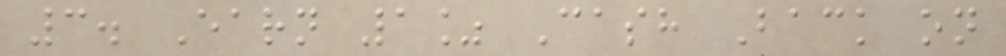3. Earn 1% Cash Back on
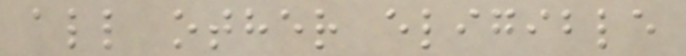all other eligible
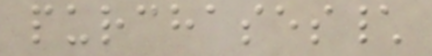purchases\
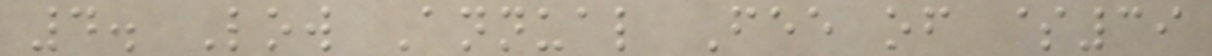4. Low Annual Fee of $39
